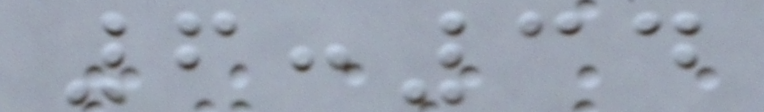6:34
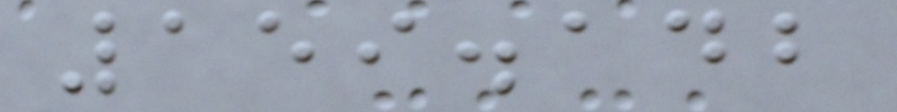159.142
